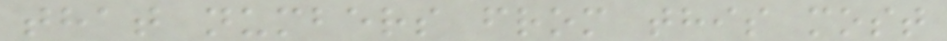that numbers from this most
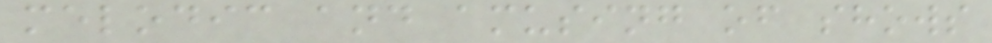melodic and amusing of shows
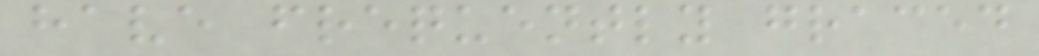have frequently graced
